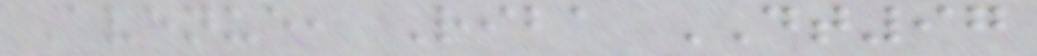Avenue, Riba DT97
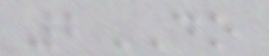2DO
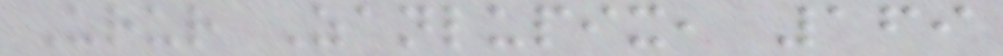Urur Zanlupix, 169
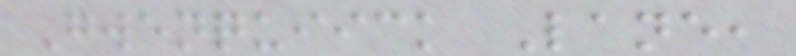Gwenquiick Lane,
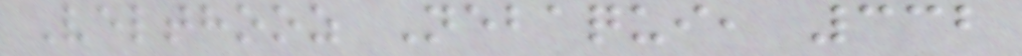Velthooz Nebaqui, 332
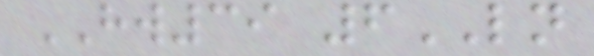HW39 6LN
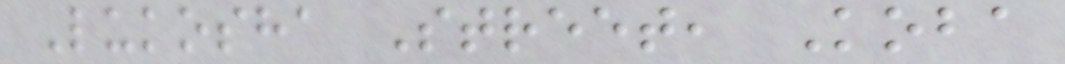Lukosha Street, Koba
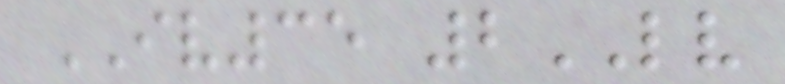IV35 2LV
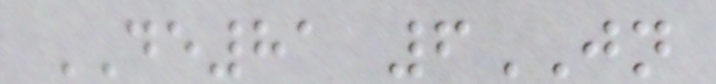DE81 6JN
